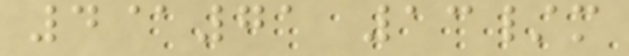4@71 13/m
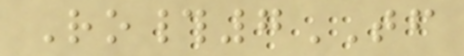Ro#7TF
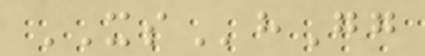XShGg
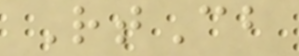RtCb
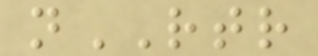nRTR
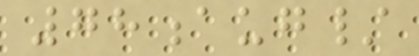78aug/
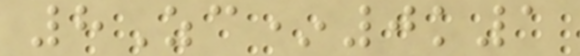8Zc*0k1
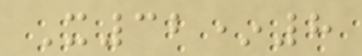X32*8
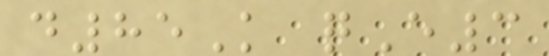d85K qE3
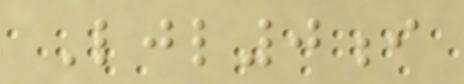Ljl0i
